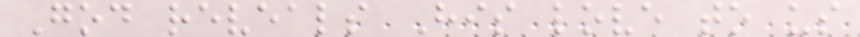God reveals His love to us
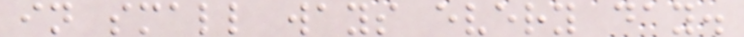in small ways every day.
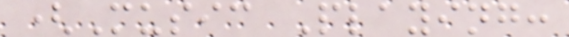(Music Playing:
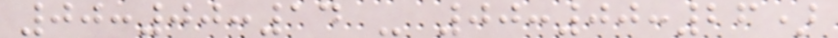00:00:14 - 00:00:26)
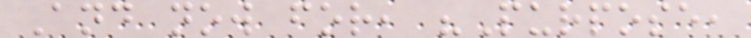And now for, "Purpose,
